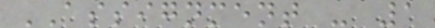ASSIGNMENT - 1
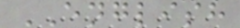ENGLISH
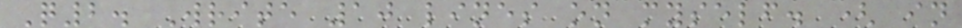Q2. Write 10 lines on myself. ( in
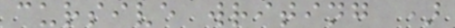cursive writing )
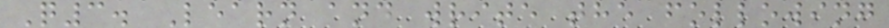Q3. Learn and write the following
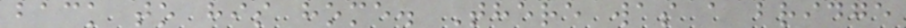back to his home. There was a bridge
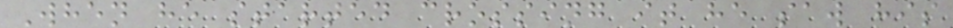When he started crossing it he saw his
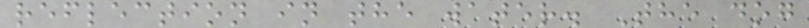reflection in the water. The dog
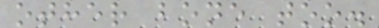other bone too.
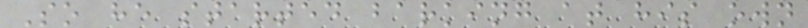So he started barking at his own
